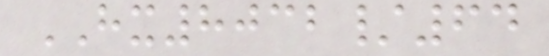HX8032/64
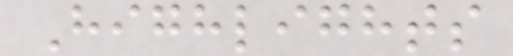Highlights
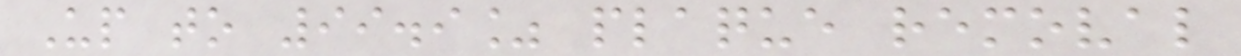Up to 99.9% plaque removal
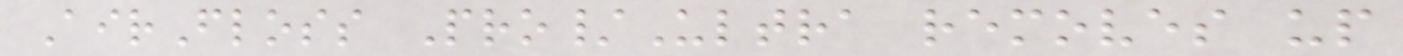AirFloss Pro/Ultra removes up
